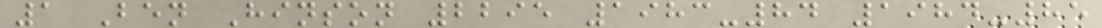1 Ben Hinson 2295 1983-84 1984-85
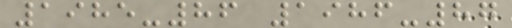1985-86 1986-87
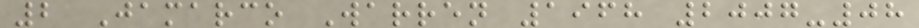2 Jamarco Warren 1968 2007-08
